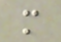m
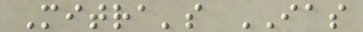Mitra's IAS
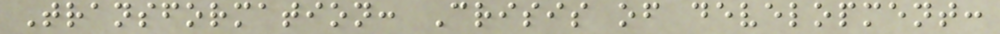Transformation: Crisis of development:
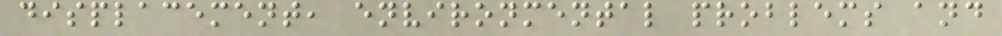displacement, environmental problems and
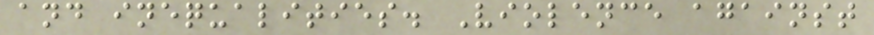and inequalities. Violence against
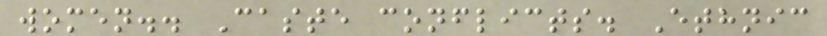women.. Caste conflicts. Ethnic
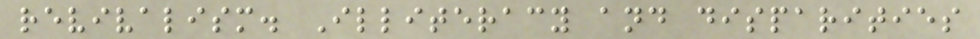revivalism. Illiteracy and disparities
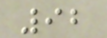92
